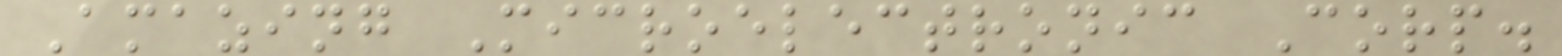Amazing Microelectronic Corp.
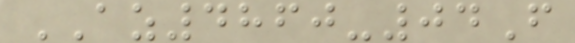AZ4860-04F
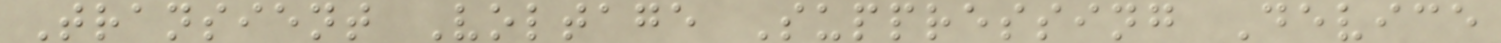Transient Voltage Suppressing Device
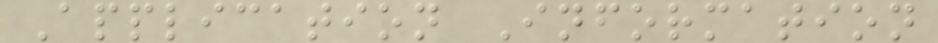Application Information
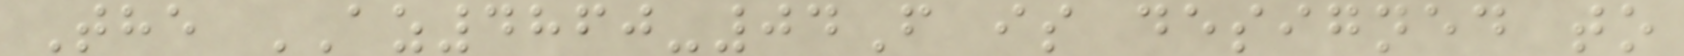The AZ4860-04F is designed to
